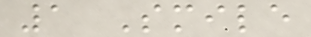1 Smile
